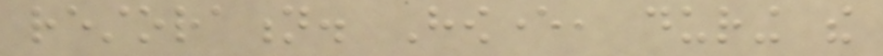restoration. However, during the
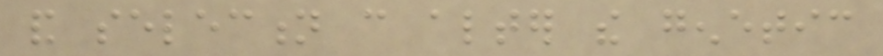and selection can alter the genetic
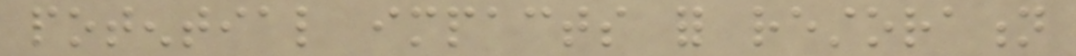potential impacts for restoration
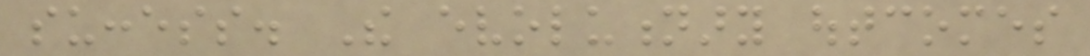success. The evolutionary outcomes
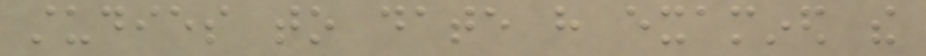studies to date have examined the
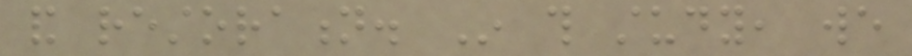and restoration. In this study, we
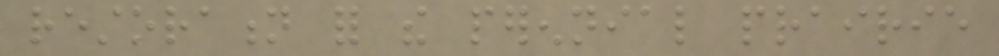restoration for the perennial prairie
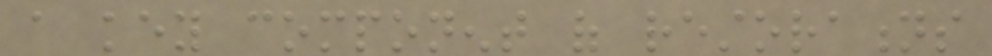a key component of restorations
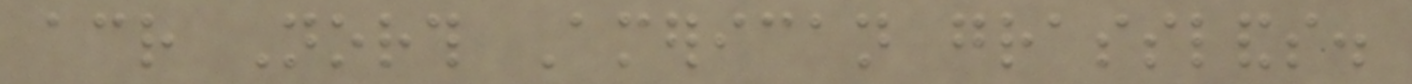across North American grasslands.
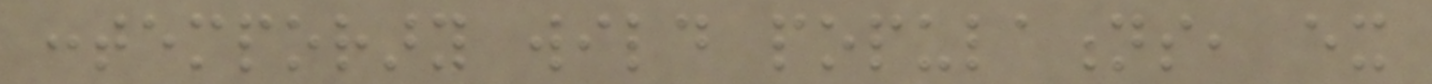contemporary wild populations, ex
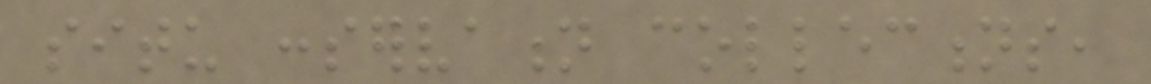situ conservation collections,
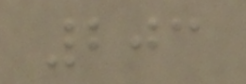203
